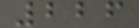226
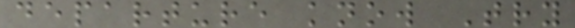departure know Try
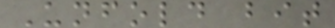Unfold bit
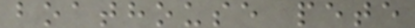boathouse pete
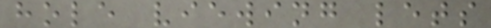hole viewing lets
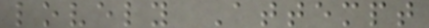lovely Attempt
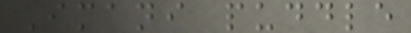Imani puddle
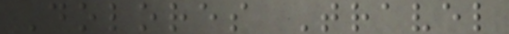Dolores Travel
